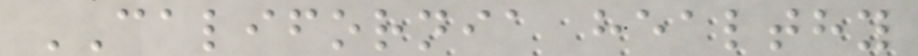CALIFORNIA healthy
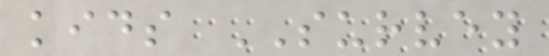kids SURVEY
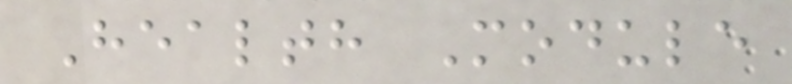Health Module
